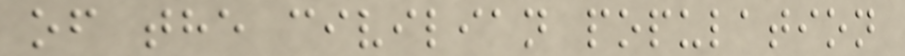of the civilian population
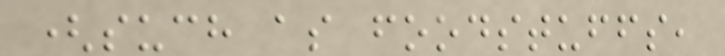(such as foodstuffs,
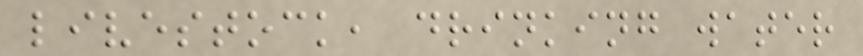livestock, drinking water
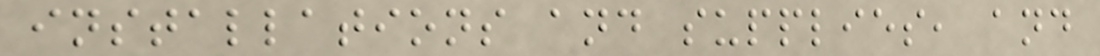installations and supplies, and
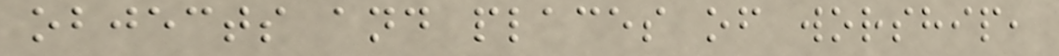objects and places of worship,
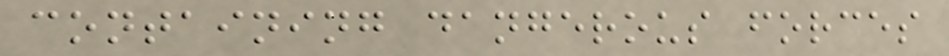containing dangerous forces
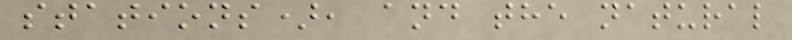stations), and the natural
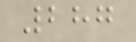287
